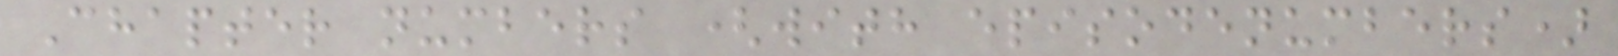Chapter numbers (with episodenumbers)
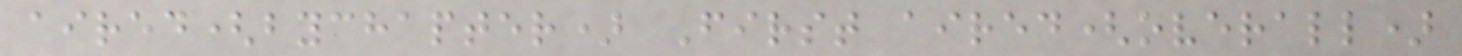aired(bychapter) First aired(overall)
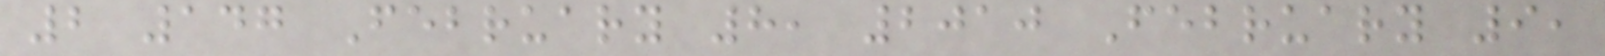2 147 February 8, 2010 February 9,
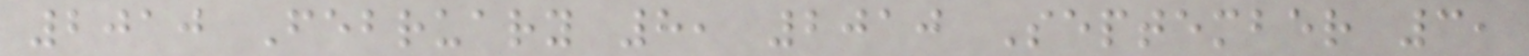2010 February 8, 2010 September 3,
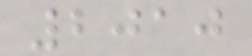2010
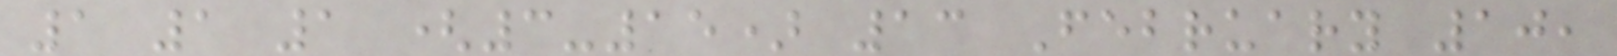1 1 1 (3-15) 13 February 10,
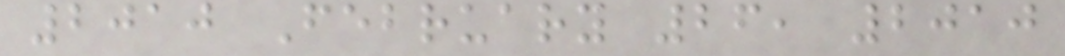2010 February 26, 2010
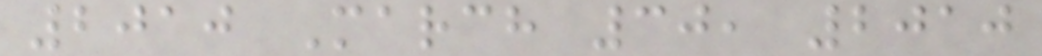2010 March 30, 2010
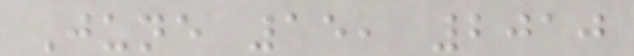June 15, 2010
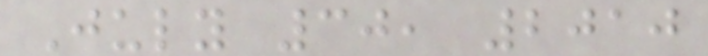July 30, 2010
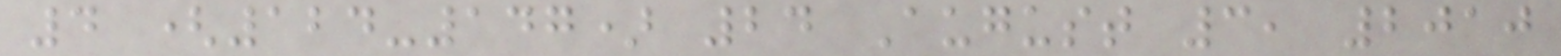4 (124-147) 24 August 3, 2010
